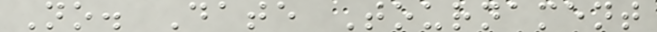No. Date Tournament
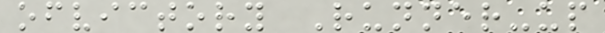ofvictory Runner-up
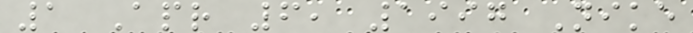1 Apr 6, 1997 Nike
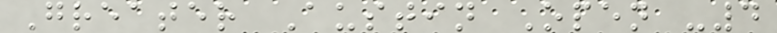Greater Austin Open -4
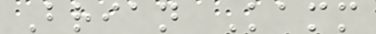Brian Kamm
